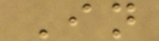In
